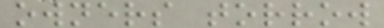owners torrow
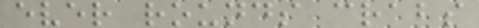ever rounds crabs
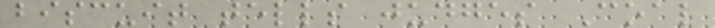biscuit tells judges Coal
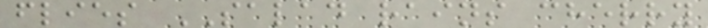flies SALAD rains cherry
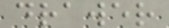drawer
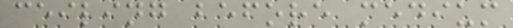ceiling before medium
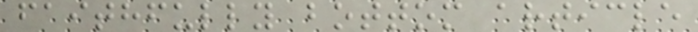faithfully bottom article
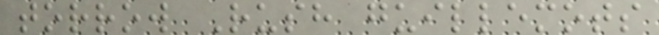torrow Rush guillemots
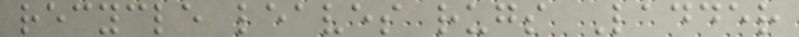recycle leaves rugs Ladder
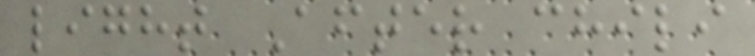light After chili
